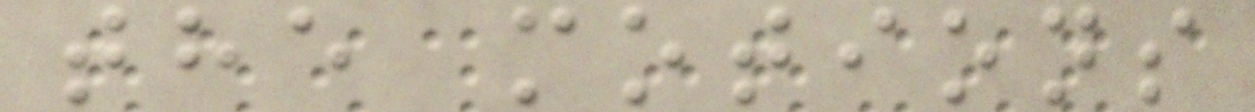the motions
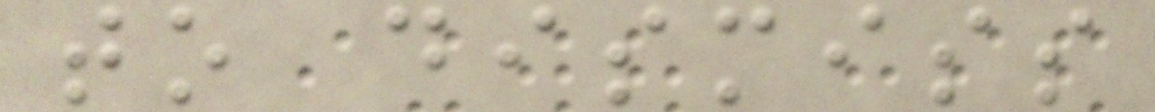to dismiss
